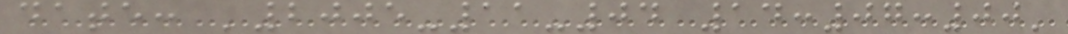date: '2005-11-04 14:07:00'
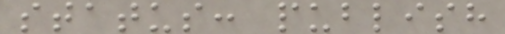status: publish
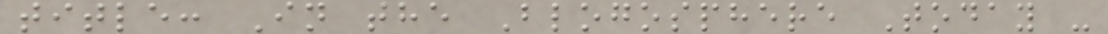title: In the Blogosphere Today -
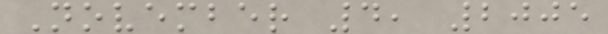November 4, 2005
